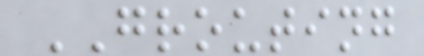GROUTING
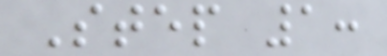Step 1:
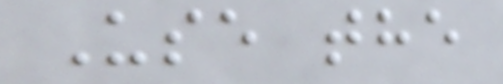Use the
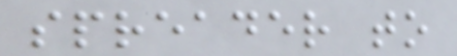spreader to
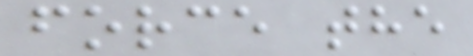force the
